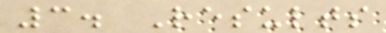3. Results
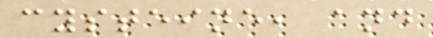cysteine, and
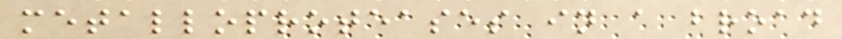metalloproteases in a broad
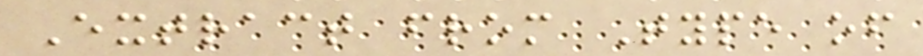Extract from Type of
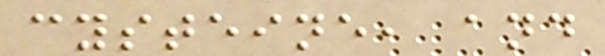cysteine, and
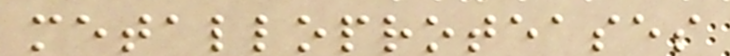metalloproteases
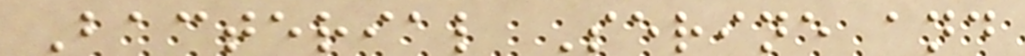Bacterial Serine and
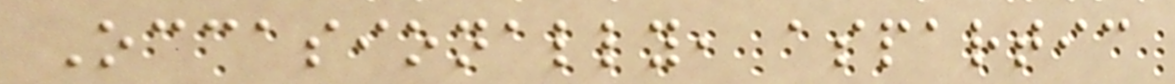Occasionally, aspartic
